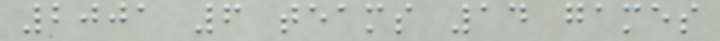2001 6 teams 14 games
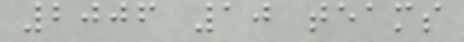2006 10 teams
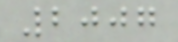2007
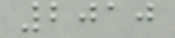2010
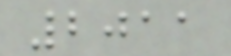2011
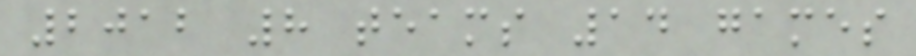2012 8 teams 14 games
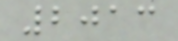2013
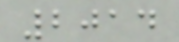2014
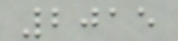2015
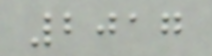2017
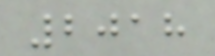2018
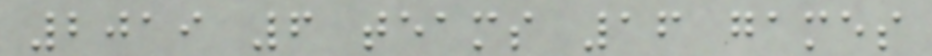2019 6 teams 16 games
